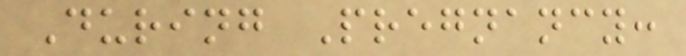During Pregnancy:
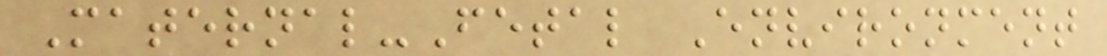Maternal-Fetal Environment
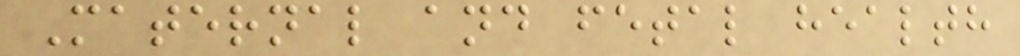Maternal and fetal health
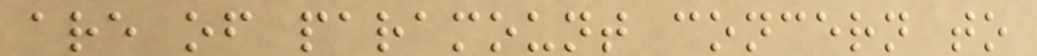are of paramount concern to
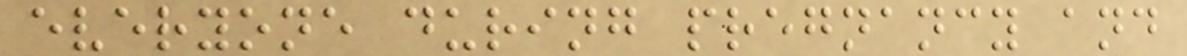everyone during pregnancy and
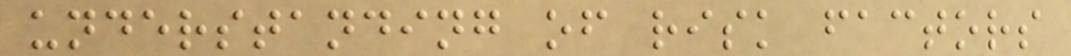understanding of risk factors
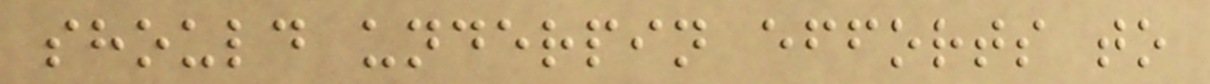should underpin efforts to
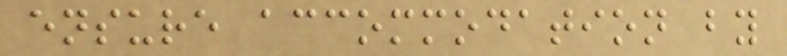ensure accommodation by
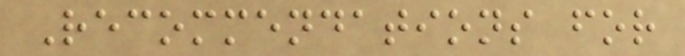Recommendations for
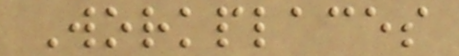Workplaces
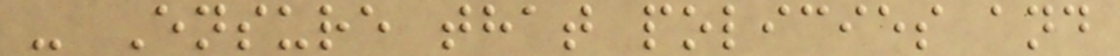- Ensure that policies and
